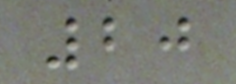20
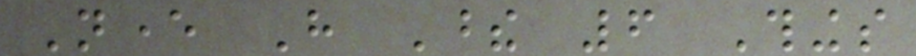Never Have These 6 Things
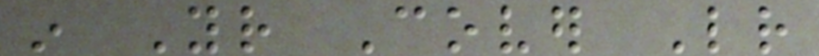in Your Cover Letter
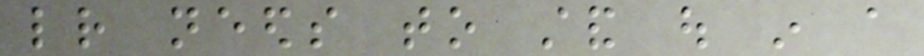letter needs to stand out in a
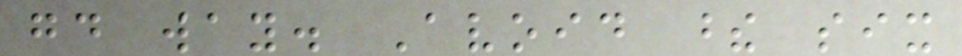good way. Avoid these six
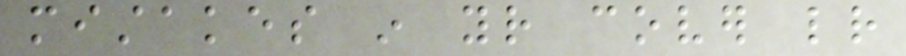mistakes in your cover letter
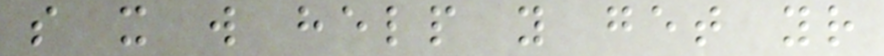so it will help you get your
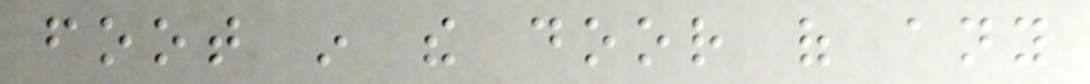foot in the door of any
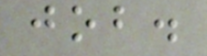job.
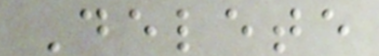Delete
